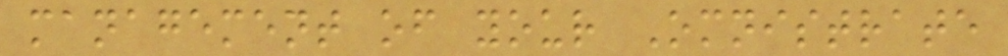management of your Omnistrate
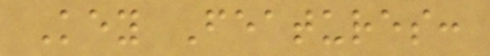Key Features:
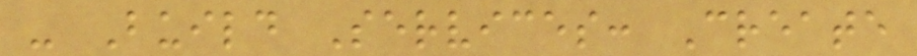- Build Services: Create
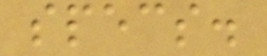specs.
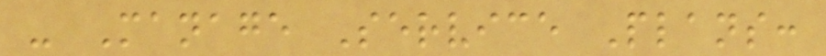- Manage Service Plans:
